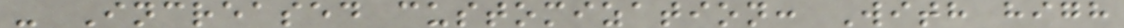- Increased customization: With high
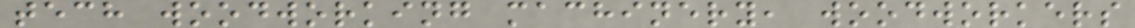tech woodworking machinery, woodworkers
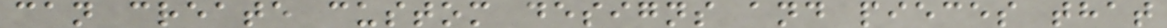can create custom designs and pieces that
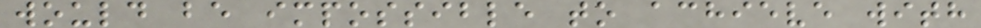would be impossible to achieve with
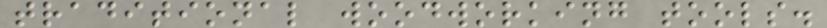traditional woodworking tools.
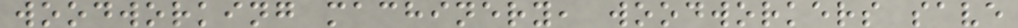woodworking machinery, woodworkers save
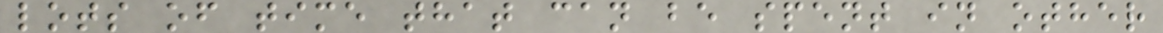lots of time that can be spent in other
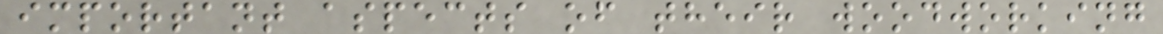important aspects of their woodworking
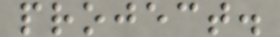project.
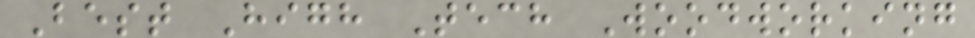Best High Tech Woodworking
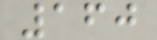160
